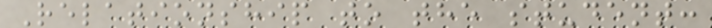Relationship to the student:
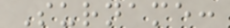Surname:
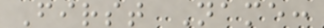First Name:
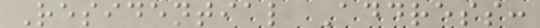Residential Address:
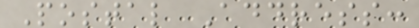Postal Address:
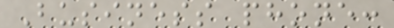Business phone:
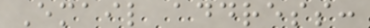Email address:
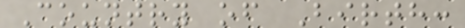Country of Birth:
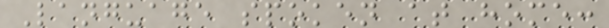Language spoken at home:
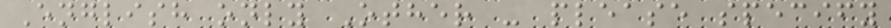English only Other - please specify
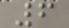6
